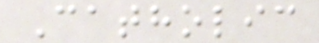Catholic
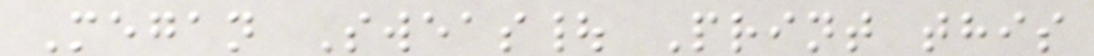Megan Sweas| Print this
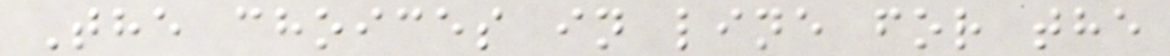The choices in line for the
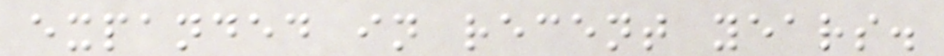expanded in recent years.
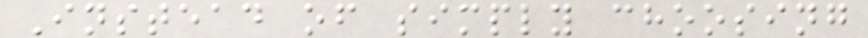Instead of simply choosing
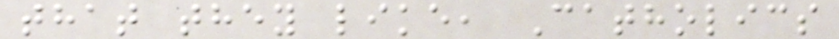that they like, Catholics
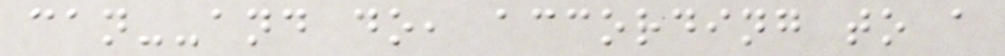can--and do, according to a
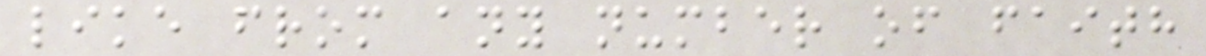like from any number of faith
